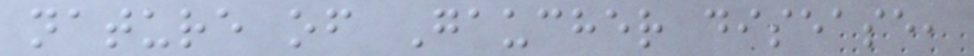nature of Gaucher disease,
